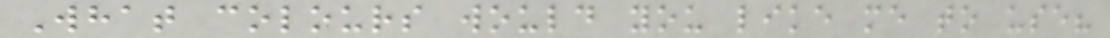What colours would you like me to use?
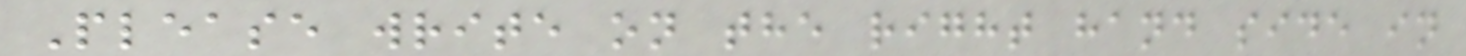Please write on the right hand side in
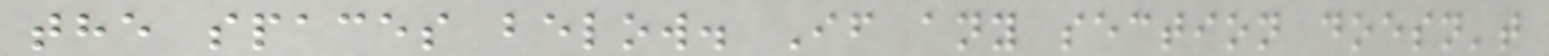the spaces below. If any section doesn't
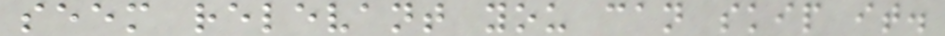seem relevant you can skip it.
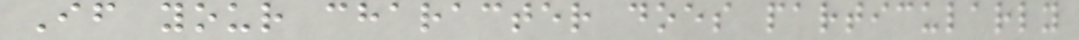If your character does particularly
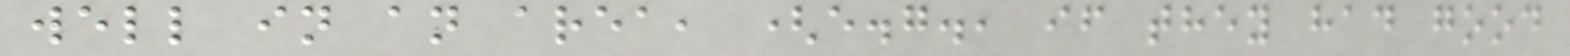well in an area, (e.g., if they had good
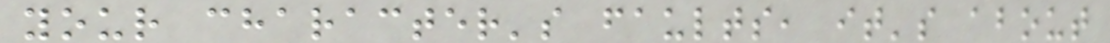your character's faults, it's about
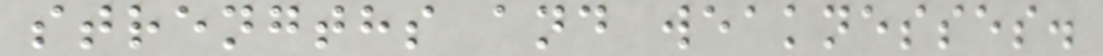strengths and weaknesses.
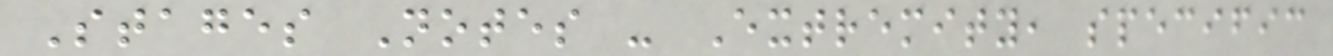Stages Notes - Extremity, specific
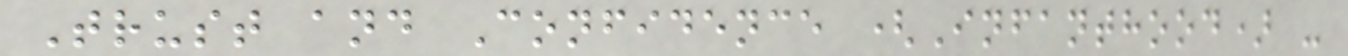Trust and Confidence (Infanthood) -
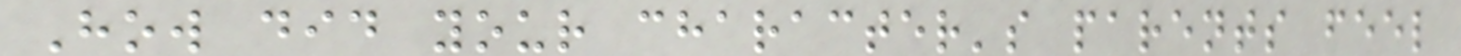How did your character's parents feel
